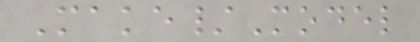Make/Model
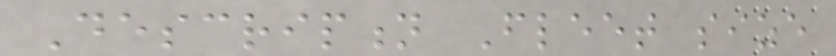Description Fleet size
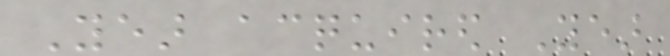Year acquired Year
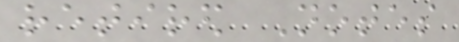retired Notes
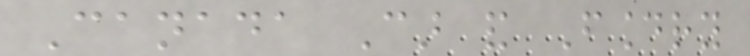Canada Car and Foundry
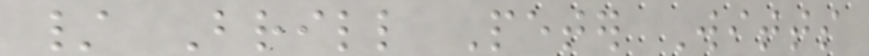/ Brill Peter Witts
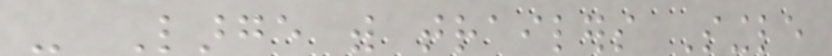- Large with trailers Single
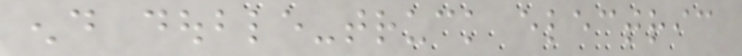end double-truck electric
